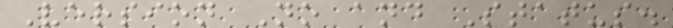Version No and Status.
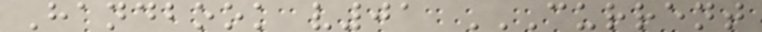Handbook v01 CURRENT
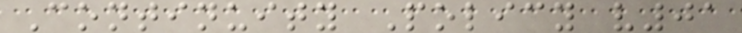Continuity Policy v01
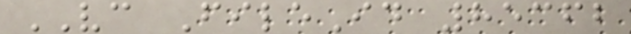VC FileId 85362
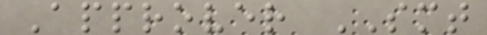Approver SMT
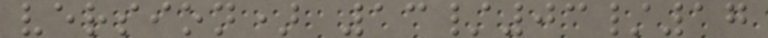version) 13/03/17
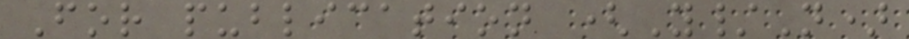For publication (Y/N)
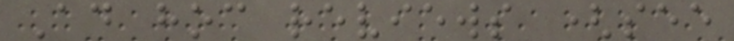Ad hoc reviews (see
